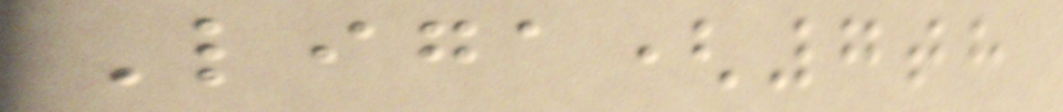Liga(7th
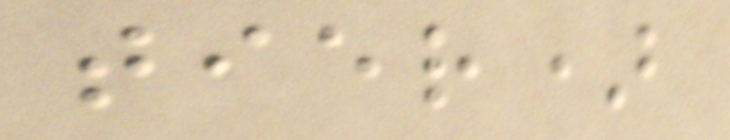tier)
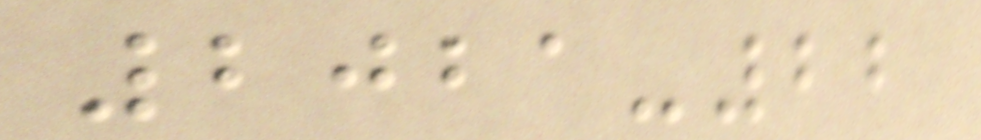2021-22
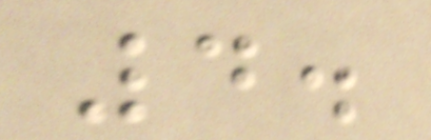4.
